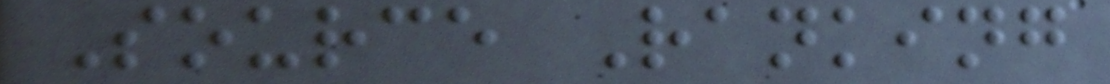Source Ranking
